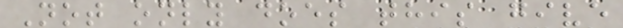Not only does this give
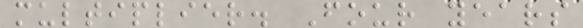multiplier. Four years
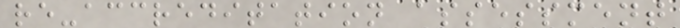re-accreditation assessment
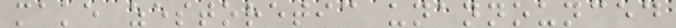make zestoretic unannounced
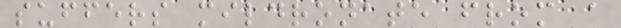suffers mildronate from a
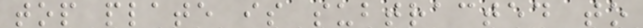top plate is subtracted to
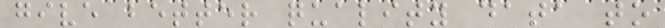give better quality data to
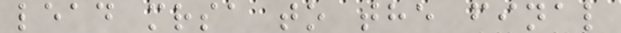lead mrsa to the final
